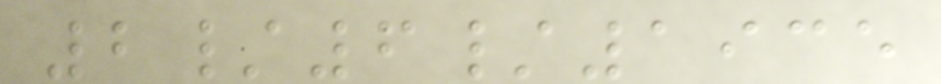2/6/1935
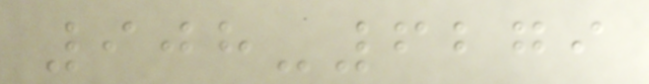908-6279
